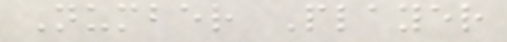Number Player
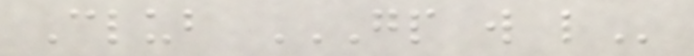Club GP W L
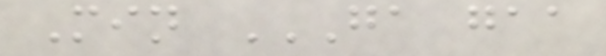Min GA GAA
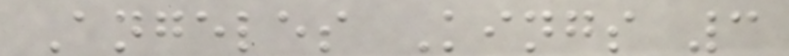Angeles Kings 3
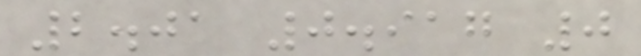2.01 0.917 0
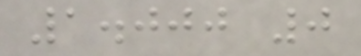1.000 0
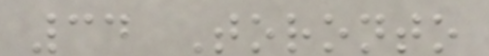34 Toronto
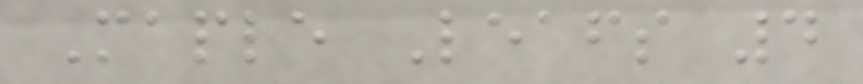Maple Leafs 4
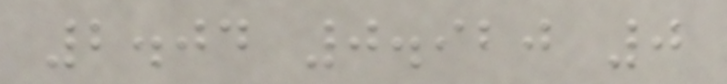2.04 0.920 0
